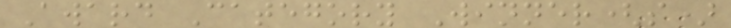Award Category Winner(s)
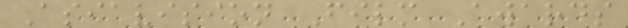Asiavision Film Awards
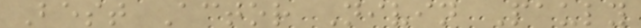Best Actor Nivin Pauly
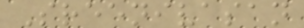Sreenivasan
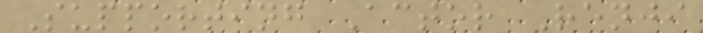Supporting Actor Renji
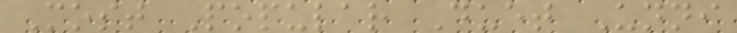Most Popular Duet Unni
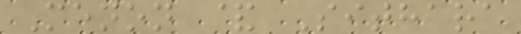Menon & Sithara
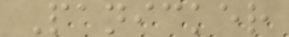Panicker
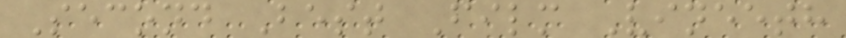Second Best Film Vineeth
